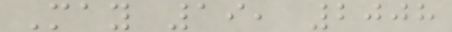May 19, 2008
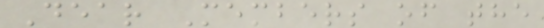Dear Members of the
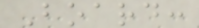Board:
